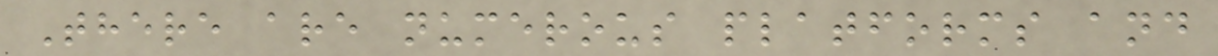There are numerous platforms and
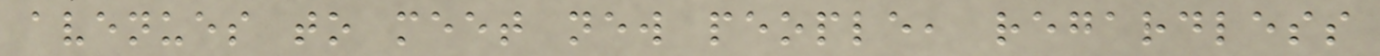avenues to meet new people, regardless
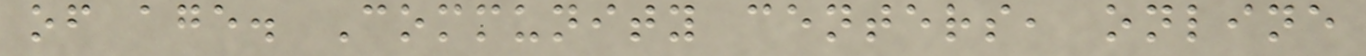of age. Community centers, online
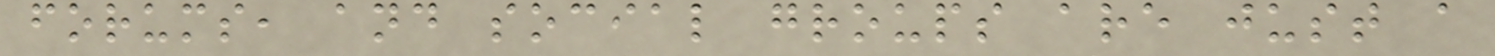forums, and social groups are just a
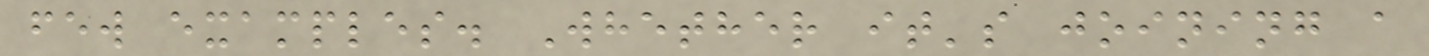few examples. Whether it's joining a
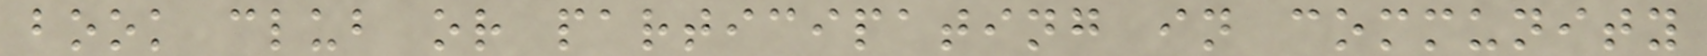book club or participating in community
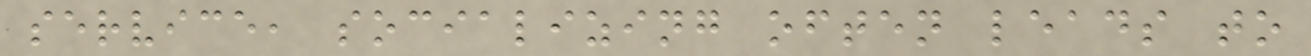service, socializing often leads to
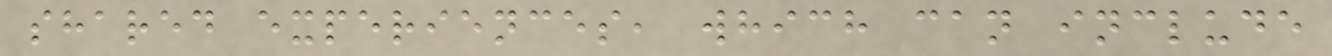shared experiences, which can include
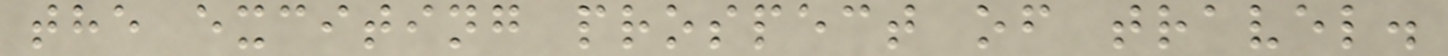the exciting prospect of travel.
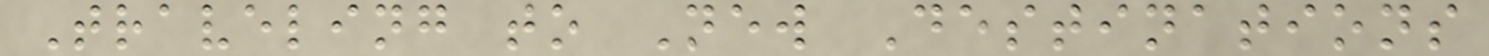Traveling to New Destinations
